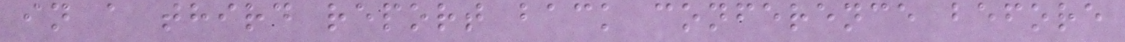in a third report back conference before
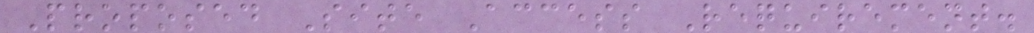Proposed Site Access Requirement.
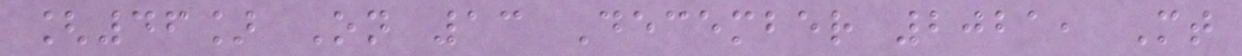[46] On 13 December 2021, Mt
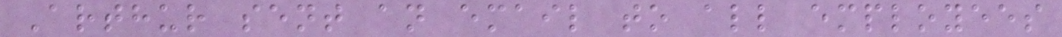Arthur sent an email to all employees
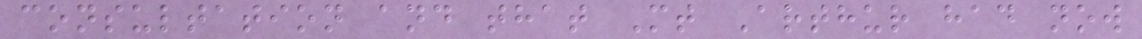consultation and that Mt Arthur had now
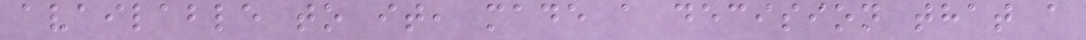available to it, made a decision that a
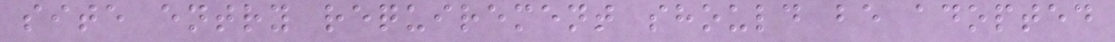site entry requirement should be adopted
